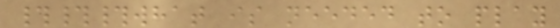###what is needed to play
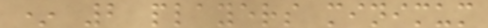* 2 players minimum
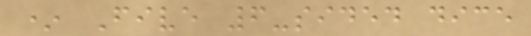* Five 6-sided dice
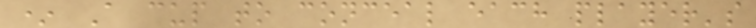* A cup to conceal each player's
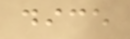dice
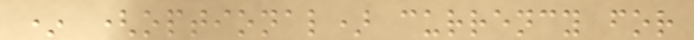* (optional) currency for
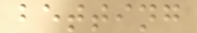betting
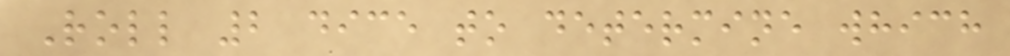Roll 2 dice to determine which
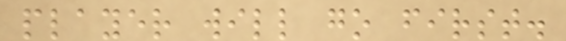player will go first.
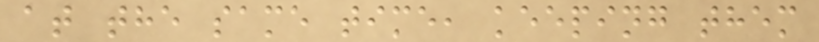at the same time, keeping them
